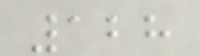128
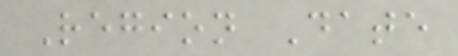Region Date
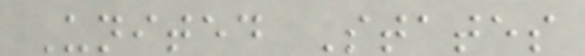United States
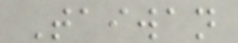Taiwan
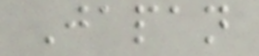Japan
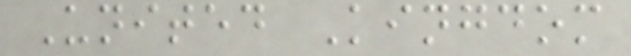United Kingdom
